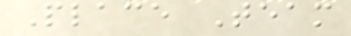Place Team
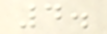4.
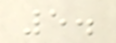5.
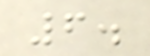6.
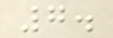7.
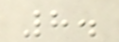8.
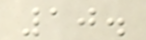10.
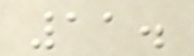11.
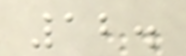12.
